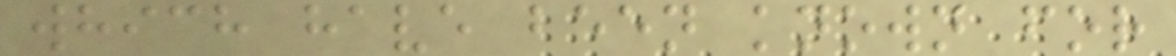which have been known for
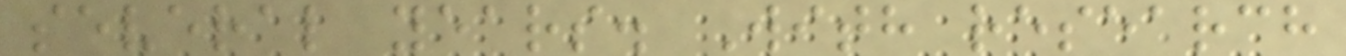several years. With research
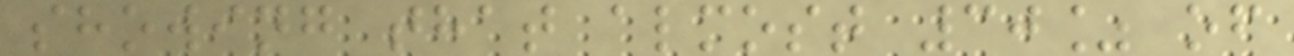showing that almost 30% of
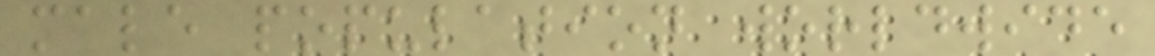male population worldwide
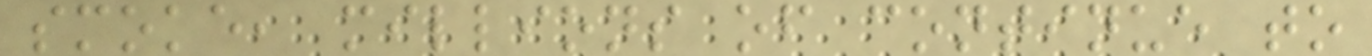smoke, millions of continue to
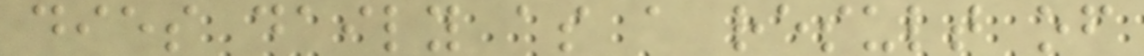dies daily as a result of
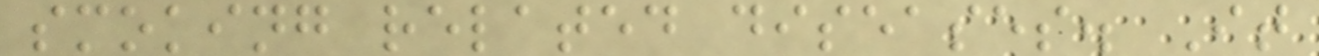smoking related diseases. It
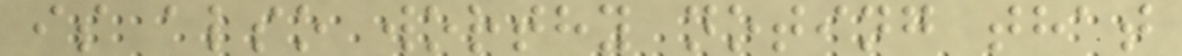is also worthy noting that
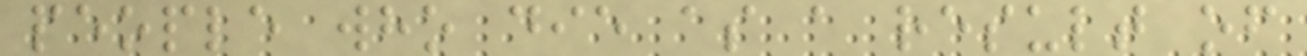people who die as a result of
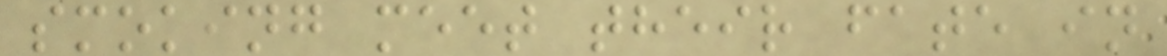smoking meet their fate in
